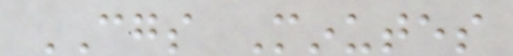CGS Minutes
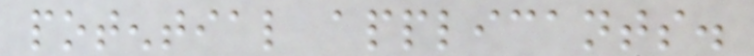potential applicants.
